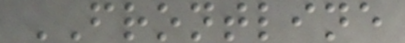FRONTLINE
